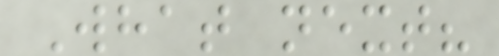What next?
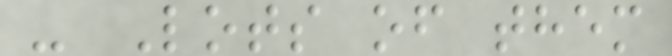- Lots of them
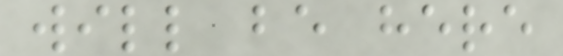will be here
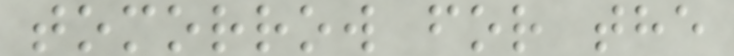tomorrow for the
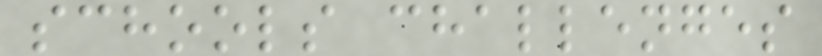schools challenges
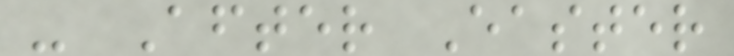- After Easter
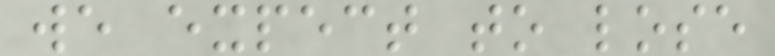we expect to lose
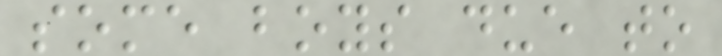some boys due to
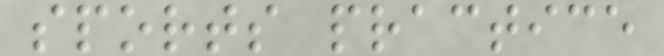sports practice
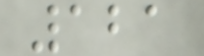121
